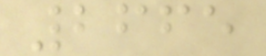2665
